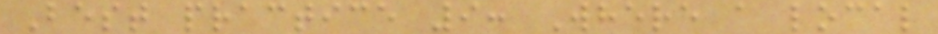Best practice 9: Where a local
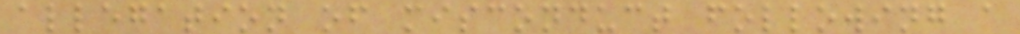allegation of misconduct following a
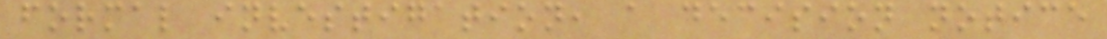formal investigation, a decision notice
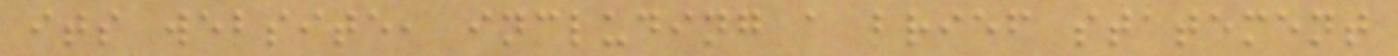its website, including a brief statement
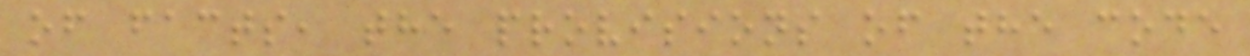of facts, the provisions of the code
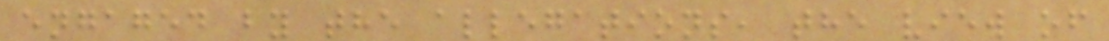engaged by the allegations, the view of
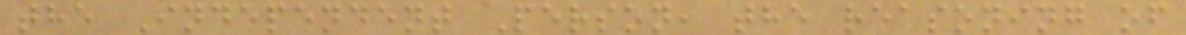the Independent Person, the reasoning of
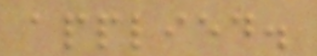applied.
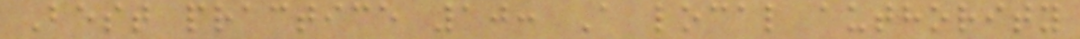Best practice 10: A local authority
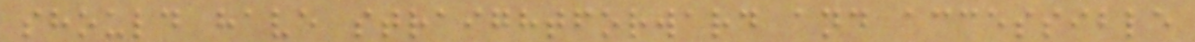should have straightforward and accessible
